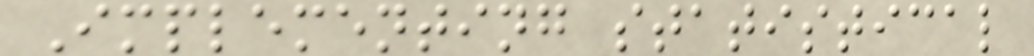Implementing statistical
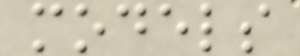models
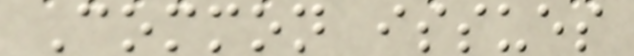Common issues
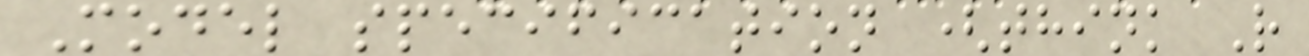Model specification (think R
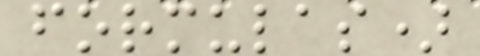formulas)
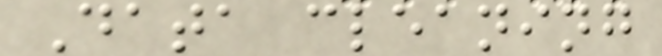Data cleaning
